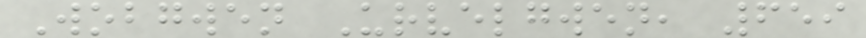Wobgwen Urvelgwen, 659
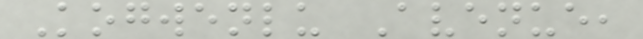Kogwenlu Avenue,
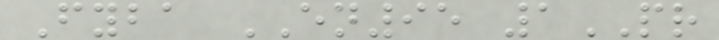Fyba EN95 1PR
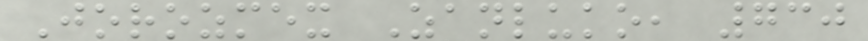Jorozmex Zanluko, 730
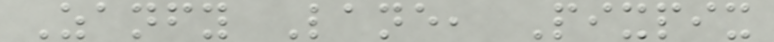Zanfy Lane, Pixpix
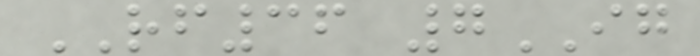RF36 7IG
